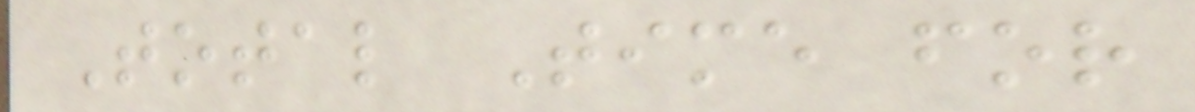Total Time for
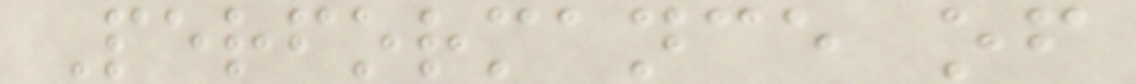Performance of
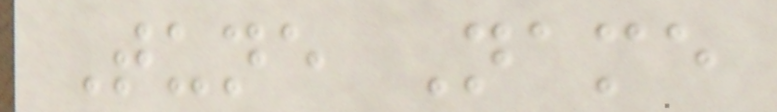Tune Name
